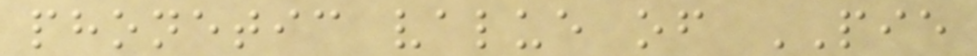phonetic value of PIE
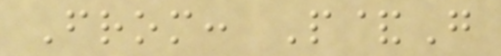From: P&G
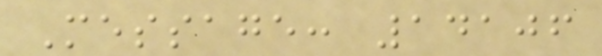Message: 14106
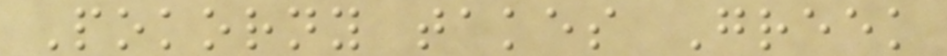Pokorny takes Greek
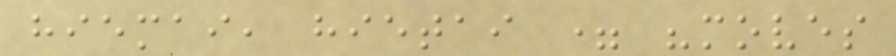hiemai, hietai = "moves
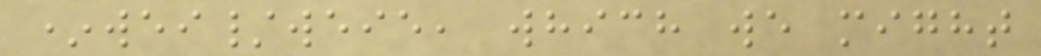*wei/weie, which we might
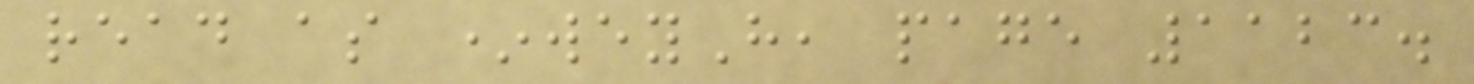read as *weyH, page 1123.
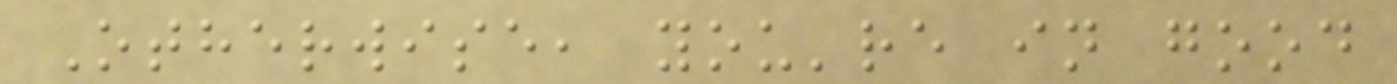Otherwise, you're in good
